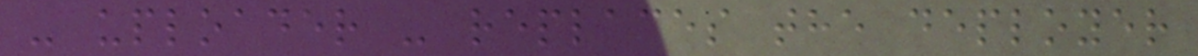- uploader - replaces the deployer
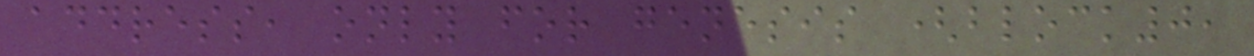address, only for genesis (block0,
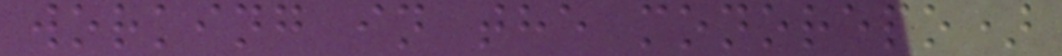working in the monorepo)
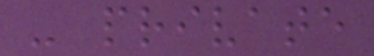- private
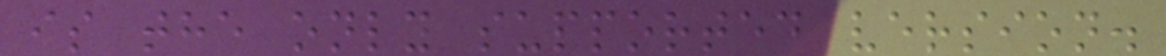is the only supported version.
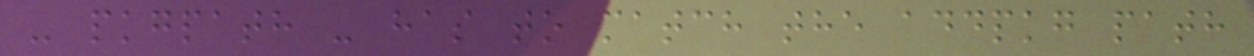- pkgpath - has to match the addpkg path
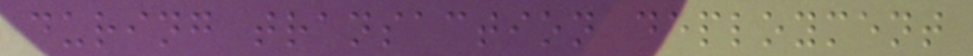during transaction deployment
